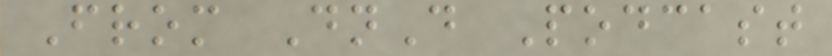From DnD Podcast
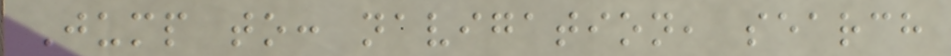Jump to: navigation, search
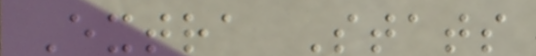Extra Stats
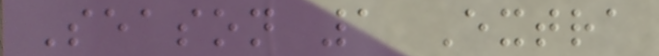Season 1 Extra
